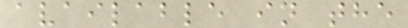available in the
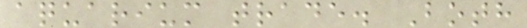aquarium trade. Both
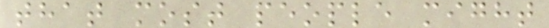that most people might
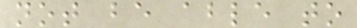not be able to
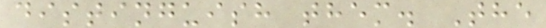distinguish them. The
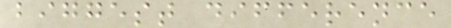biggest difference
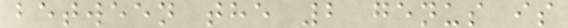between the 2 genus is
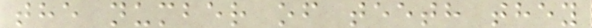the number of teeth they
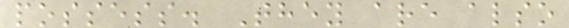possess. They are also
